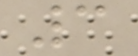3
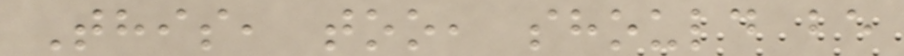This, too, should be
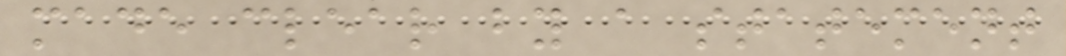made clear by a statement
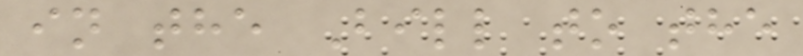in the Bill to the
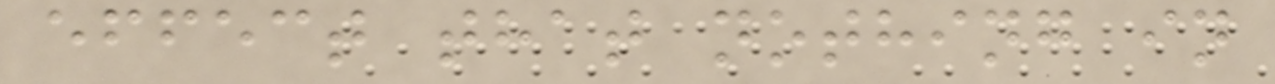effect that nothing in
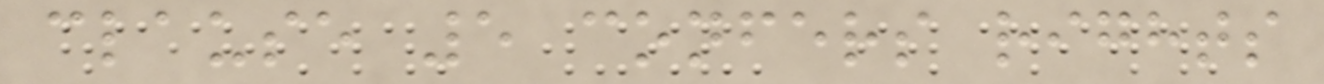clause 5 confers rights
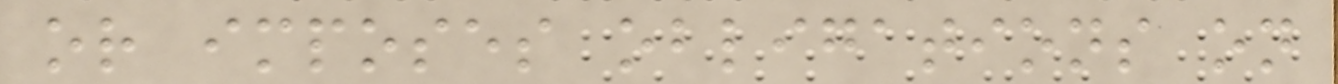or imposes obligations on
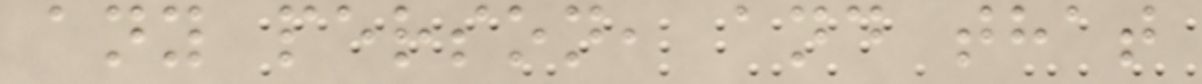any person, and that
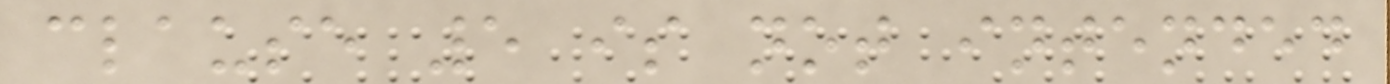clause 5 is not intended
